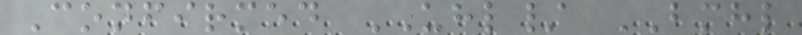Confirmed UHL/ BMHL
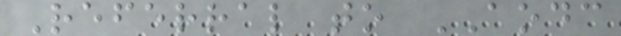Referral to AODC
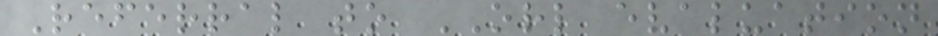Referral to ORL evaluation
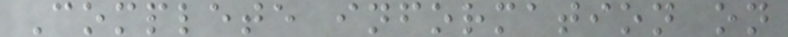Complete information on
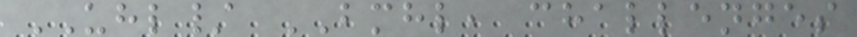UHL/ BMHL, challenges
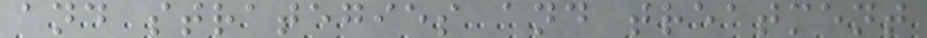and strategies and treatment
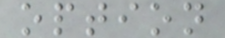option
